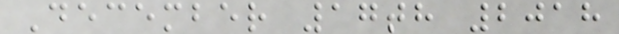December 17th 2018
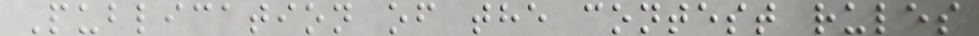Publication of the contest rules
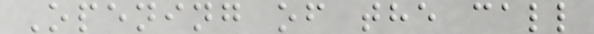Opening of the call
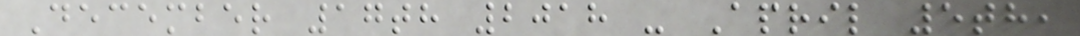December 17th 2018 - April 5th,
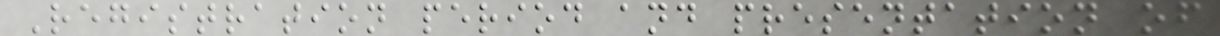Registration period and presentation of
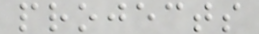projects
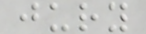jury
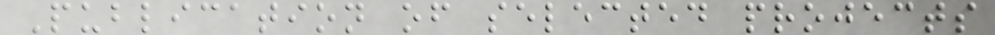Publication of selected projects
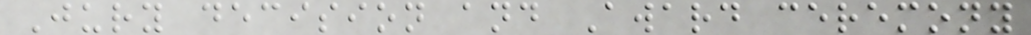Jury decision and Award ceremony
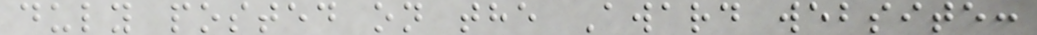duly posted on the Award website:
